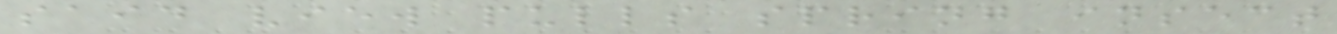said view pulls spring insect
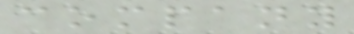company
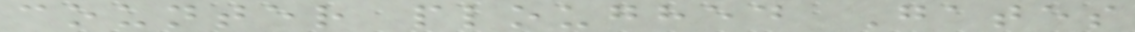counter ploughed Gates
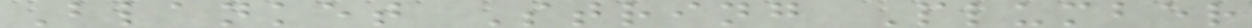Blanket String Plumber
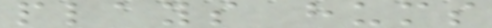plays hums
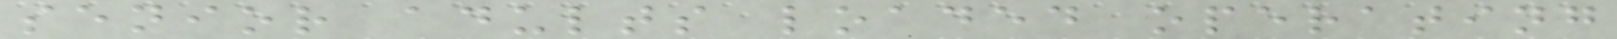senior adults loaded operating
